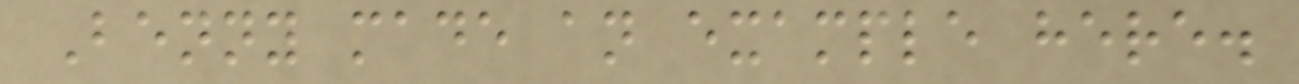Benny made an example here.
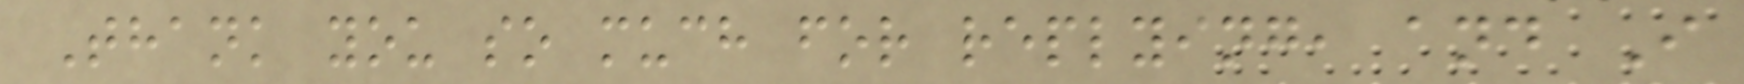Thank you so much for replying, and I
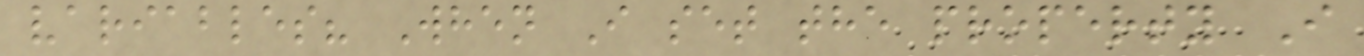variables? When I set the property I
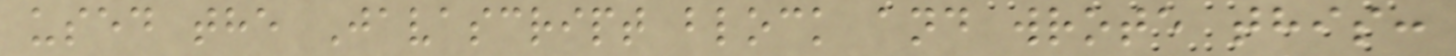used the Javascript block and wrote this:
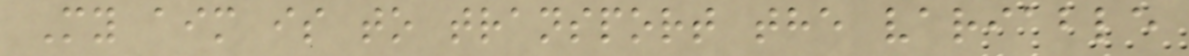My aim is to transport the variable
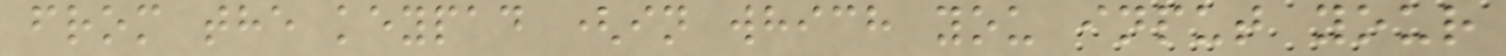from the keypad (in which you input your
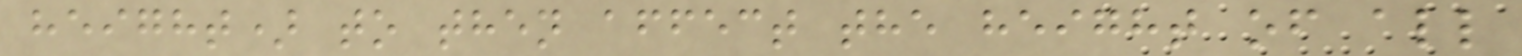height) to then affect the height of all
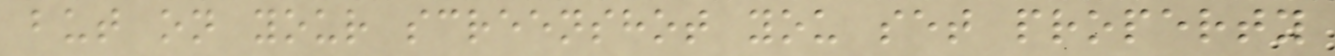but on your screenshot you set property
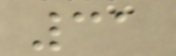31
